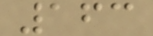163
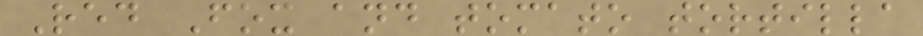Red Fox and tomato tortilla
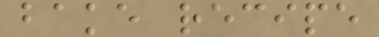bake recipe
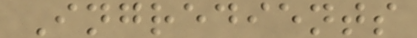Ingredients
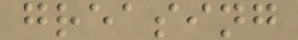greasing
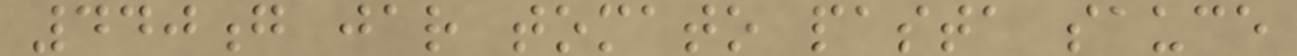440g jar tomato pasta sauce
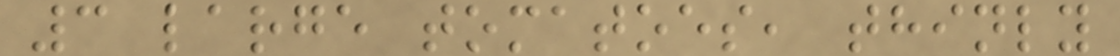3 large tomatoes, thinly
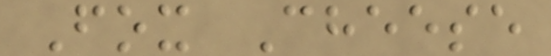Fox Cheese
